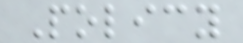Policy
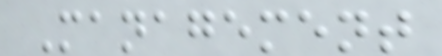Management
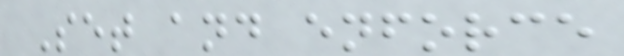Set and enforce
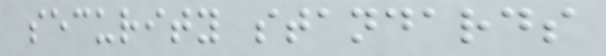security standards
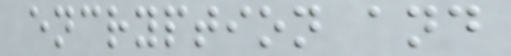encryption and
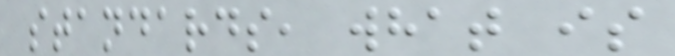standards, what is
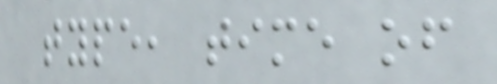type, time of
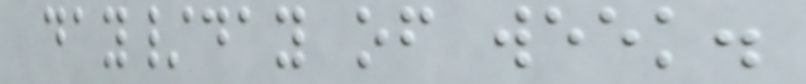day/day of week.
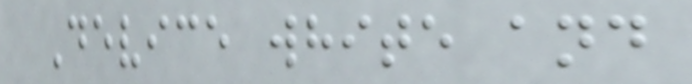Device white and
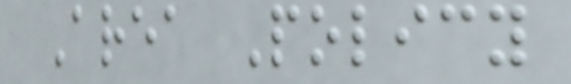Area Policy
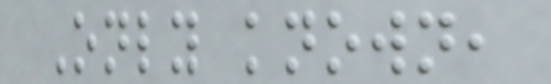Only known,
